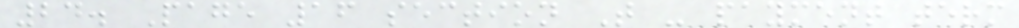24. Page 16 section T - payment term
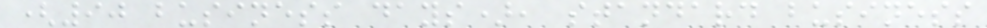(90 business days), standard business
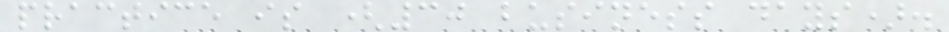practice is (30 business days).
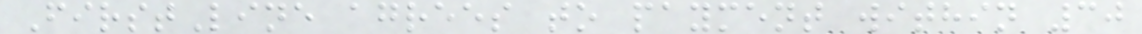FirstLine agrees to payment within 30
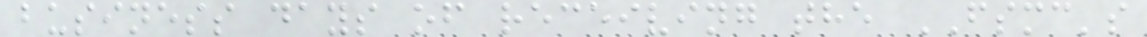business days of receiving the FSMC's
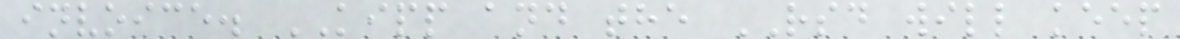invoice. KIPP and the RSD will keep
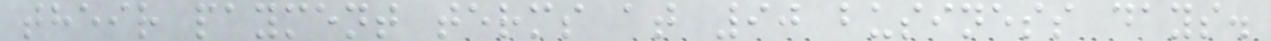their payment terms at 90 business days.
